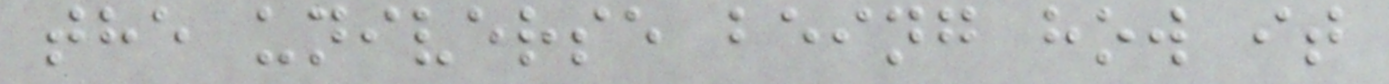the universe being how it
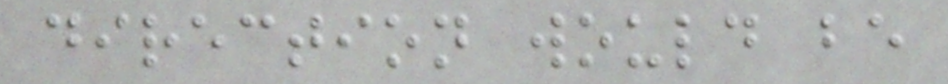direction would be
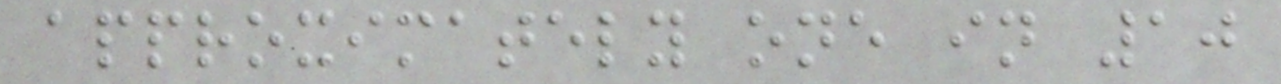approximately one in 10
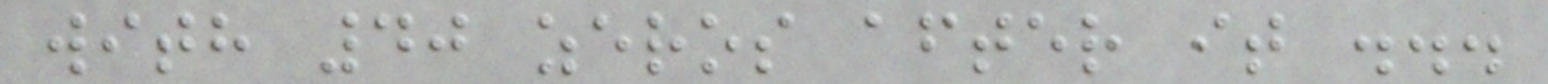with 40 zeros after it ...
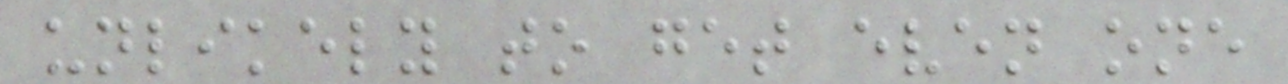unlikely to get even one
